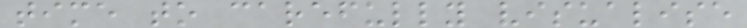time to carefully visualise
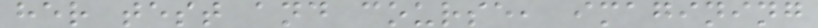her test and course, imagining
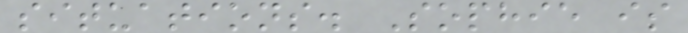situations. Sophie is
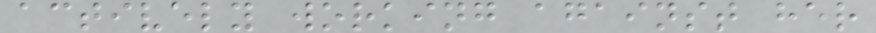actively working against her
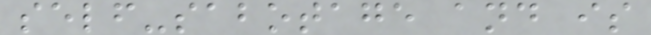self-sabotage and is
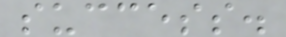success.
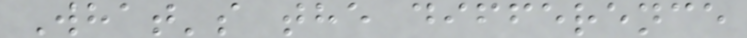What's the difference
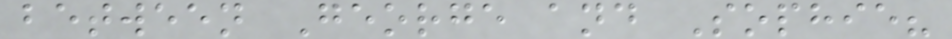between George and Sophie?
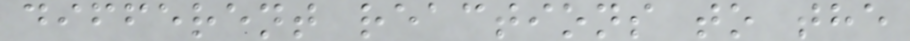different reactions to the
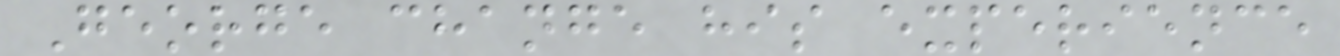George change his experience
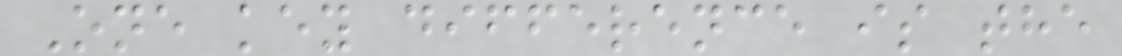One key difference is the
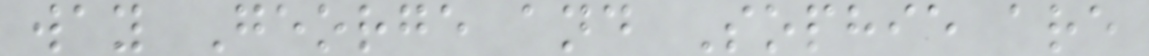way George and Sophie are
